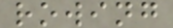rowing
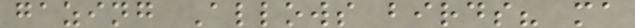gazing Allows birds? ma
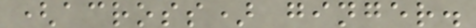(across) ginger.
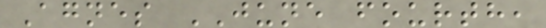Agnes JUNE fourth,
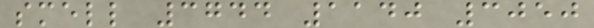smell 3744 1140 3050
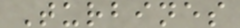Turbines
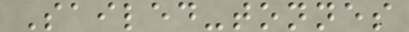Sailed-tonnes
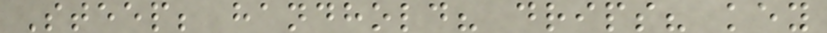Steep; handhold? drips? key
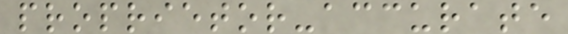proprietor-accurate
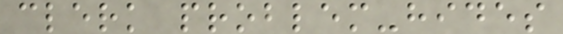clerk problem-hides
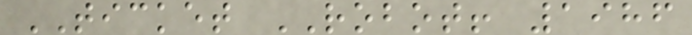TICKET ROBOT! 1986
